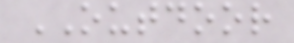OUTDOOR
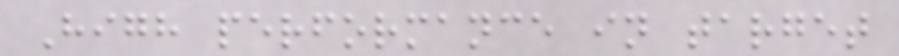High performance in target
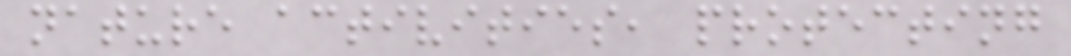nature activities, protecting
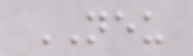NEU
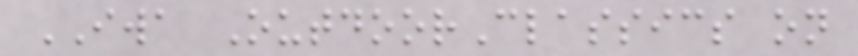IWA OutdoorClassics on
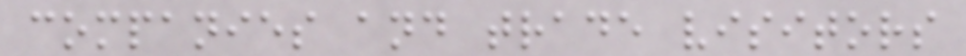companies and trade visitors
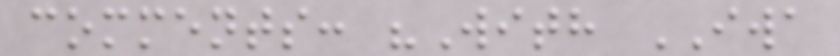comments: "With IWA
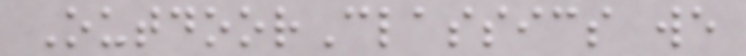OutdoorClassics we
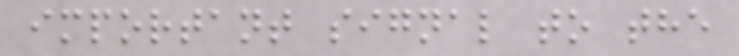important signal to the
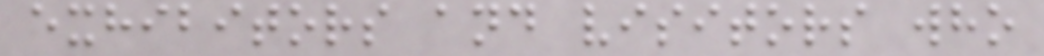exhibitors and visitors who
